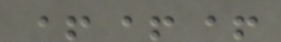+++
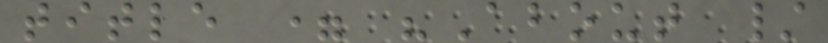title = "About /
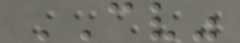CV"
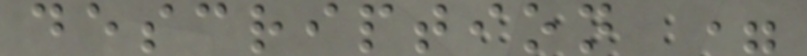description =
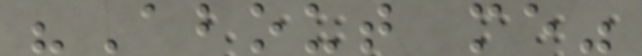"About me"
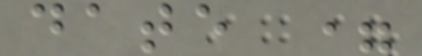date =
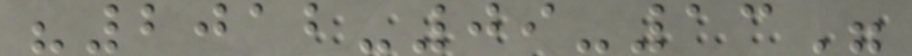"2012-09-13"
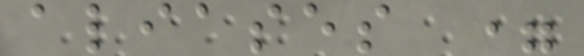aliases =
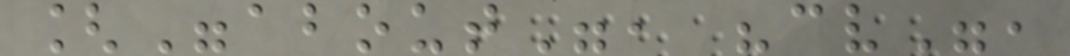["about", "cv",
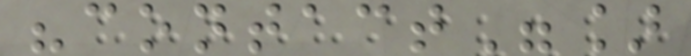"contact"]
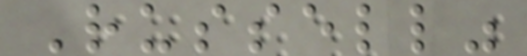Russell"
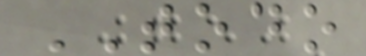TODO
